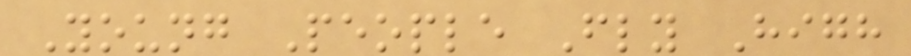Young People Fly High
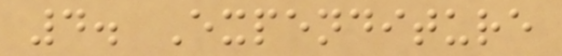4. Expenditure
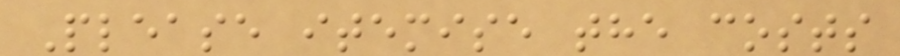Please itemise the costs
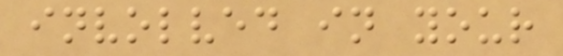involved in your
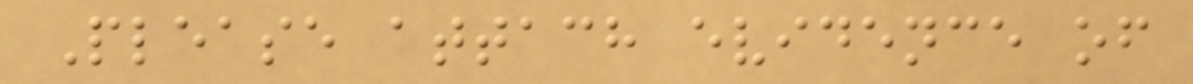Please attach evidence of
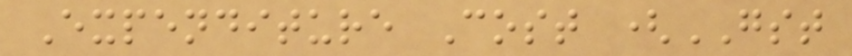Expenditure Cost (GST
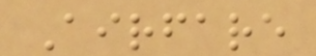Airfare
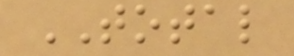TOTAL
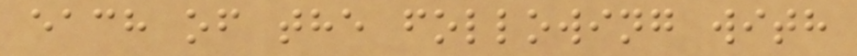each of the following with
